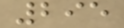295
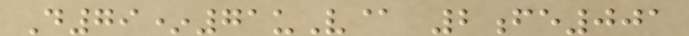D79*71uV@ 2fe001
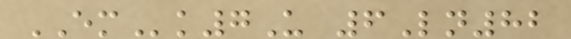EMk7U 6Ln82
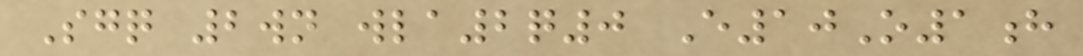Sgq 2wn wla2q0 E10O1h
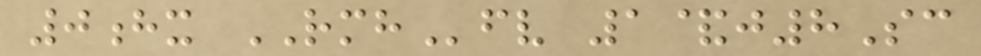0hx RMHfv 1&j8Sc
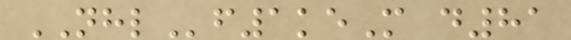NHLf1keM d81
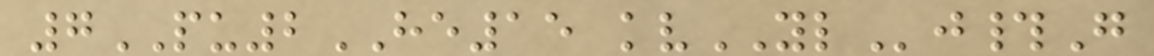7PU2HE15 kvYLj#G
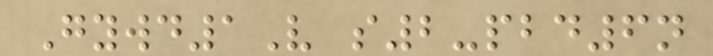Gywd1V s2-pbd6n
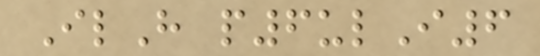IlH p6ulI6
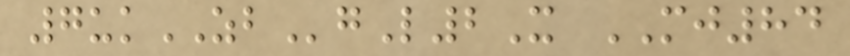7ukZBgL2X MJ84
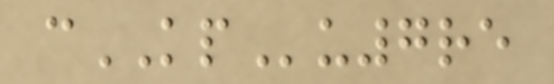cKPu7re
